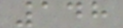148
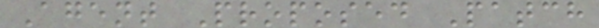Agent Proposed Patch
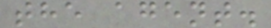the agent.
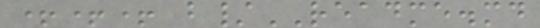+++ b/README.md
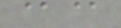@@
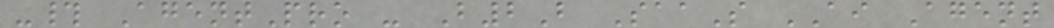-# AgentPro - B2B SaaS AI Agent
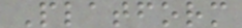Platform
